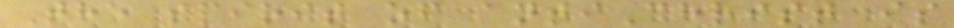The spirit of antiChrist is
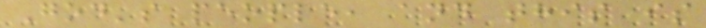God's people, and this is
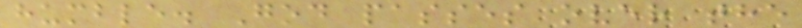humble. God passes over the
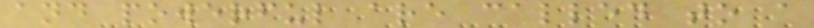and powerful are called to a
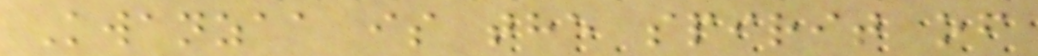Kwanzaa is the spirit of
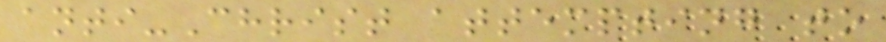anti-Christ attempting to
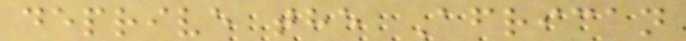deprive the African
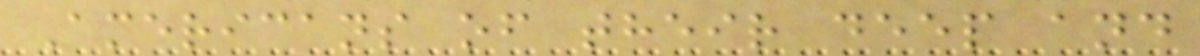Americans of their deep and
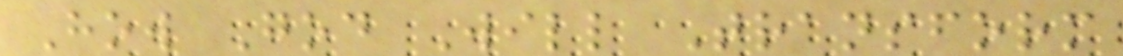How God Will Transform
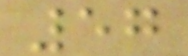57
